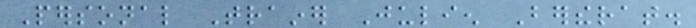Personal Trainer Julien Bertherat.
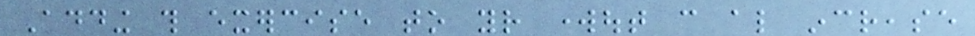Adding this exercise to your workout can also increase
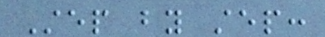Step by step:
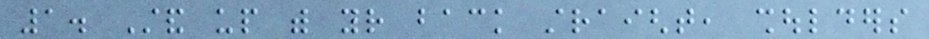1. Stand up with your back straight, shoulders
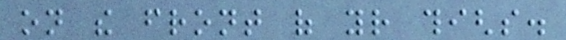on the front of your thighs.
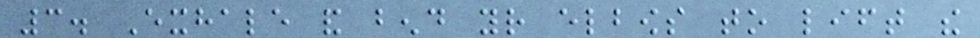3. Exhale and bend your elbows to lift the
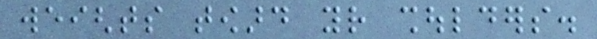weights toward your shoulders.
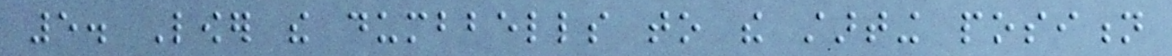5. Lower the dumbbells to the starting position
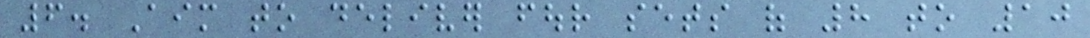6. Aim to deliver four sets of 8 to 10
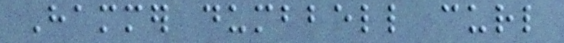Hammer dumbbell curl
